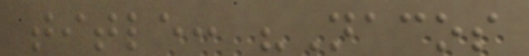title: "Nacos
